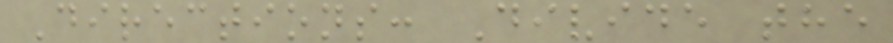Directions: Divide the
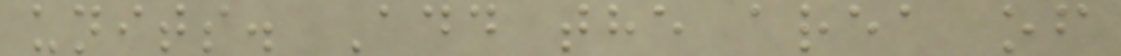units. Add the area of
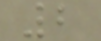2
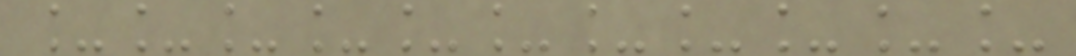___________
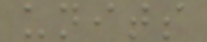units
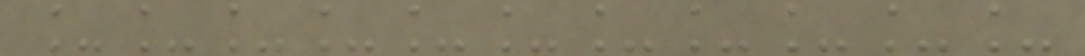___________
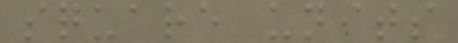square units
